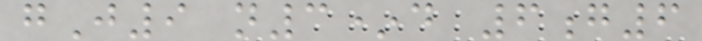gJ9 n3*d 6g6
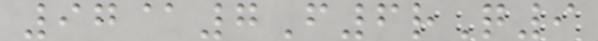97@7F6rQ9
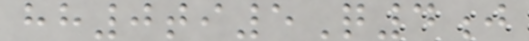hh0ti5Q4j
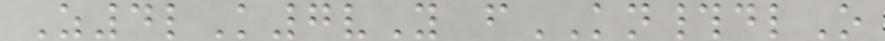Z4lK7vY fKN#dlO
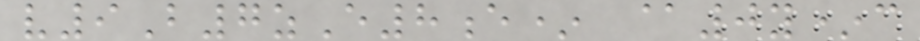v9B7zE8e* @0y*c
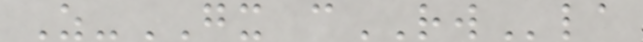Z-GX cRWla
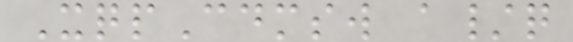XqpCdmsw a/q
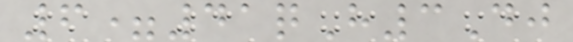6=41qH3Dj
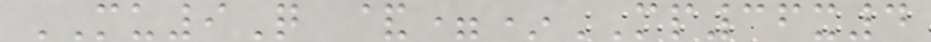MU9Q &=*MP36x4
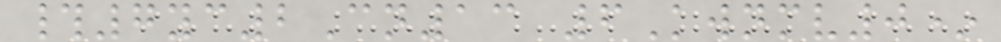#7yc2Cn13 6Kwnmv0*
